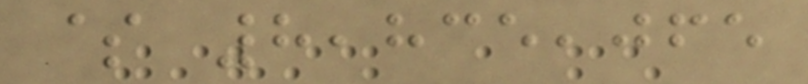$ 8,835,065
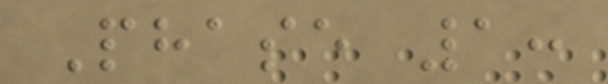Phase 1:
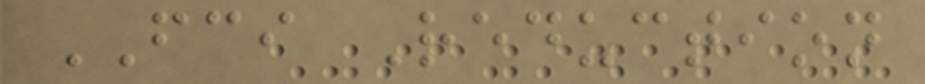FCI Reduction
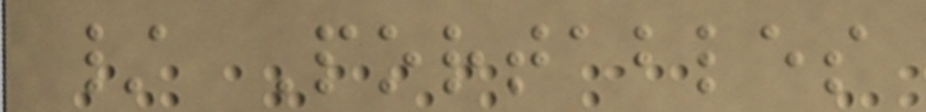/ Portables
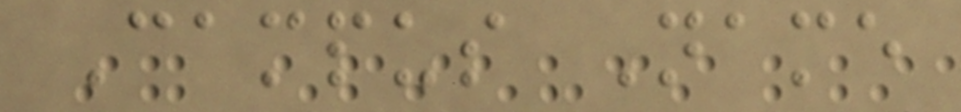Campus Name
